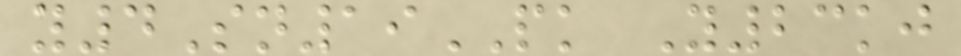y4Sn19PK Y23kj
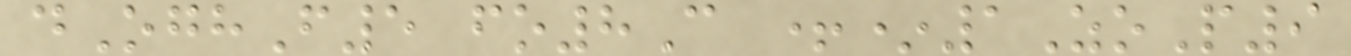dOghF5 fo8C +*1ZoP9
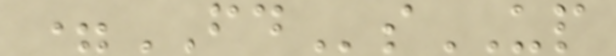=FDsUP
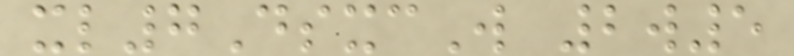xl7DsxcW 2w5
